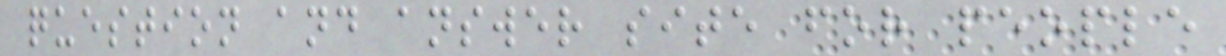question and answer site for people
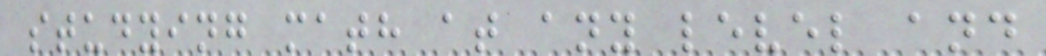studying math at any level and
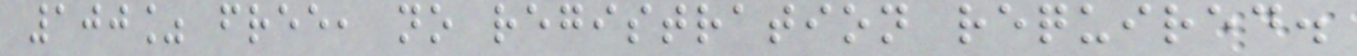100% free, no registration required.
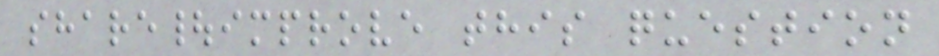share|improve this question
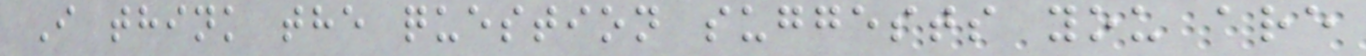I think the question suggests you are
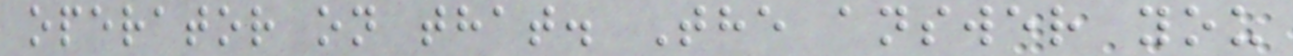operator on that. The answer you
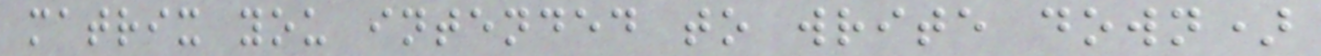matrix you intended to write down)
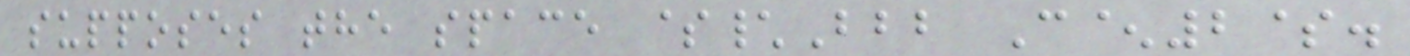supposes the space $\Bbb C^2$.
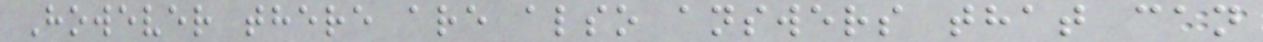However there are also answers that can
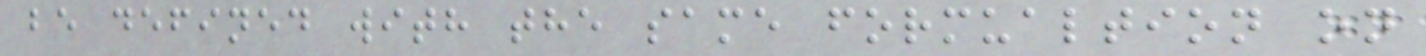be defined with the same formualtion on
